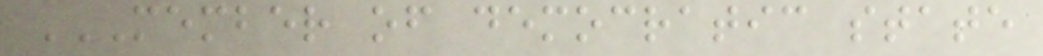MEMBER OF DEMOCRATIC STATE
